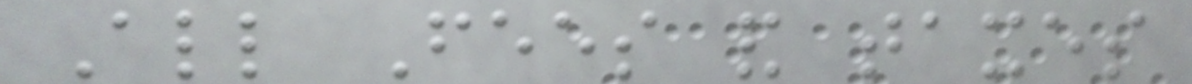All Fees and taxes
